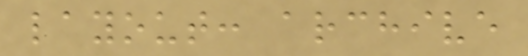layout: archive
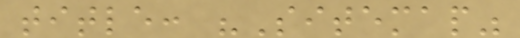title: "Sitemap"
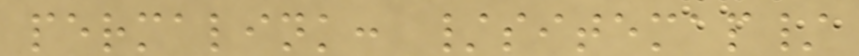permalink: /sitemap/
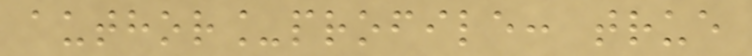author_profile: true
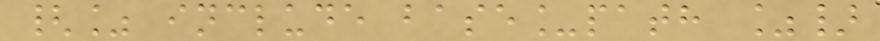{% include base_path %}
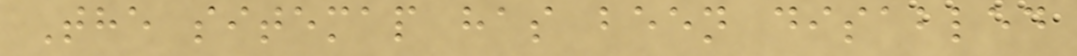The sitemap has been disabled
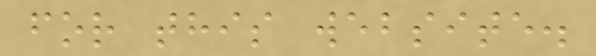for this website.
